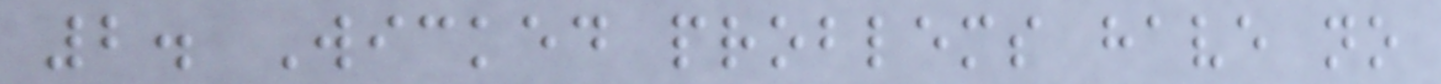2. Wicked problems have no
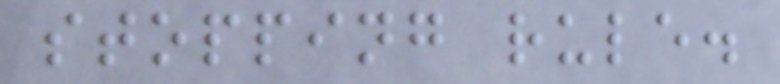stopping rule.
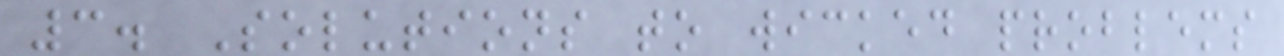3. Solutions to wicked problems
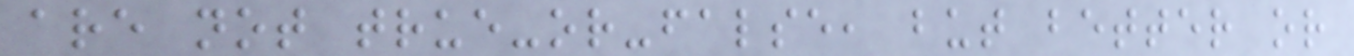are not true-or-false, but better or
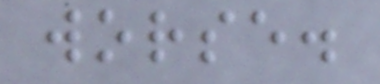worse.
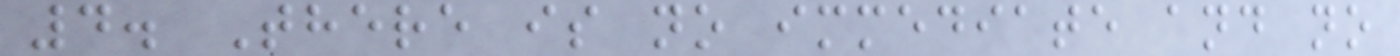4. There is no immediate and no
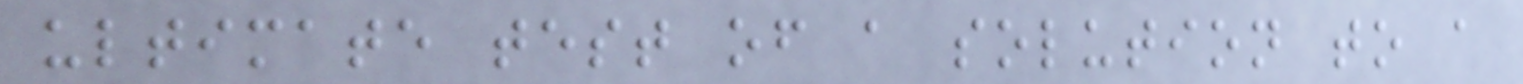ultimate test of a solution to a
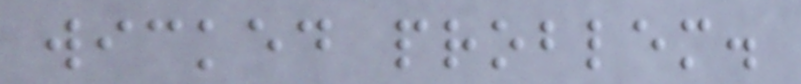wicked problem.
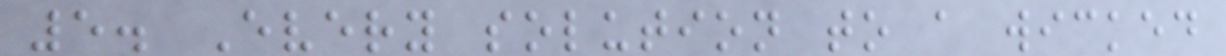5. Every solution to a wicked
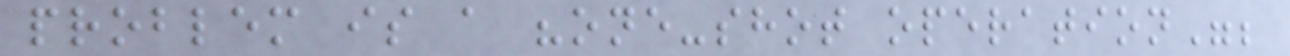problem is a "one-shot operation";
